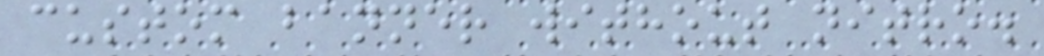custom banner without nitro.
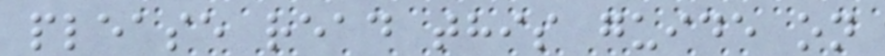please read this guide on
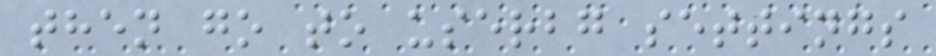then go to userbg settings
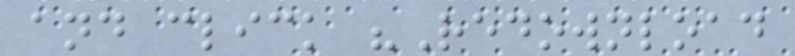and click "Redownload
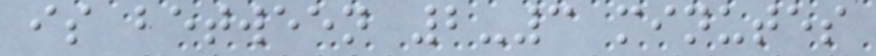is between 2-3 minutes
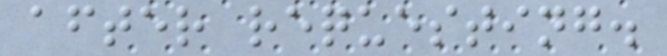after requesting.
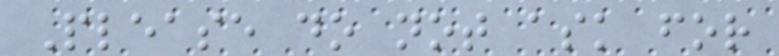Please do not ask for
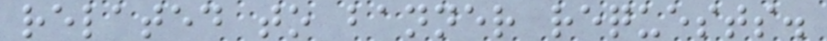related to banner requests.
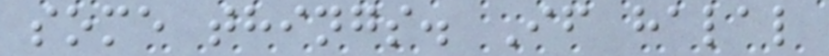some things. If halal
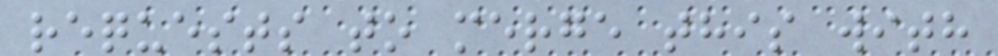requests to merge this with
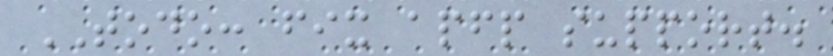TODO: fix apfp support.
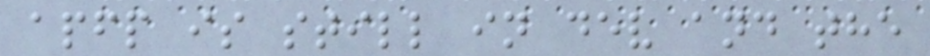apfp is still in dev and the
